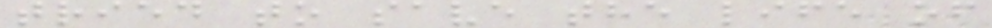tried to save the life of
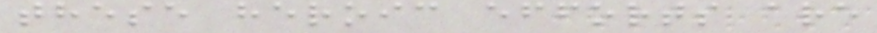these heroic efforts are
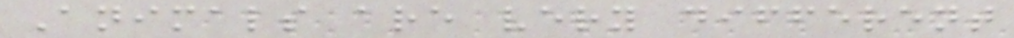Animals are very different
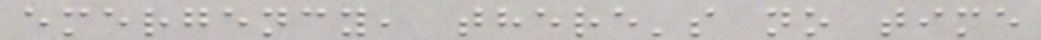emergency, there's no time
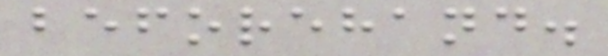beforehand.
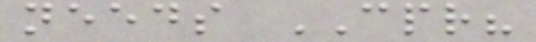needs CPR?
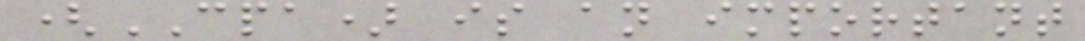(CPA) is an important
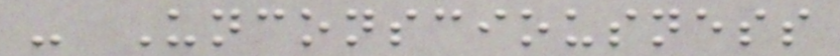- Unconsciousness
